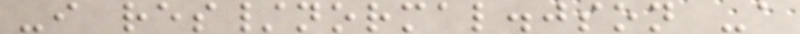-i res/normal.json -a
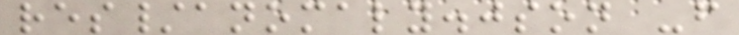res/anomaly.json -f
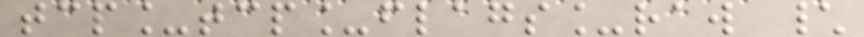tcp_tcp_flags_raw \
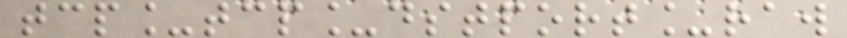tcp_tcp_dstport_raw
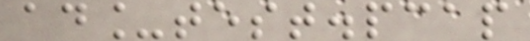ad_test.pcap
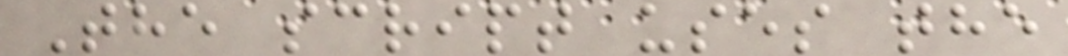The script uses the
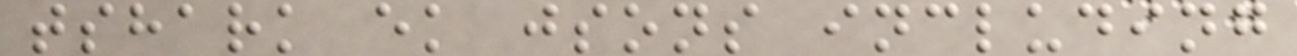tshark ek jsons including
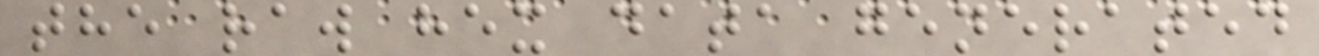the raw hex data generated
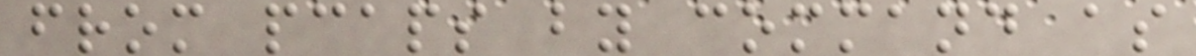from pcaps by command as
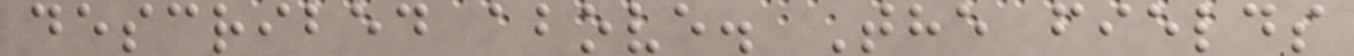described above. The fields
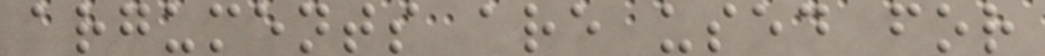arguments are used for
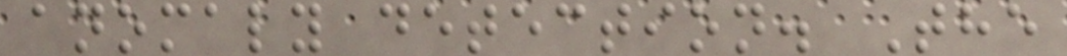anomaly detection. The
